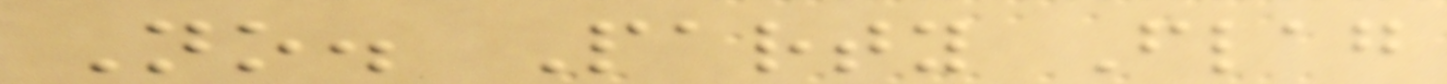No. Party Flag
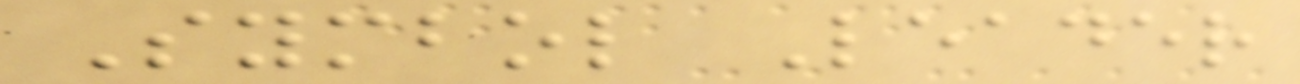Symbol Leader
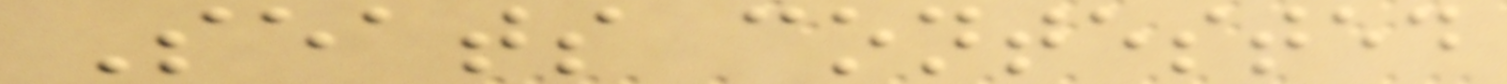Seats contested
